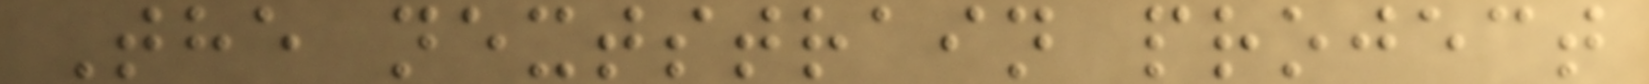The nextstrain project
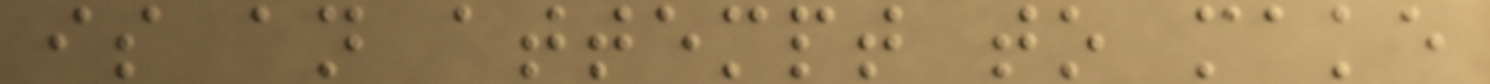is an attempt to make
